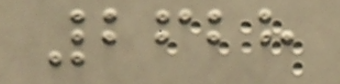2628
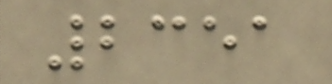2351
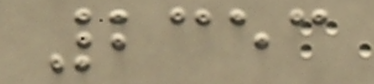2353
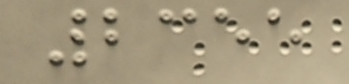2355
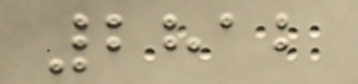2812
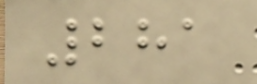281
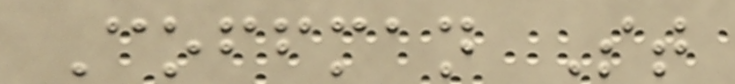Coffman St
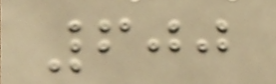600
